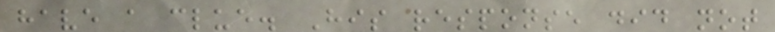have a clue. His response did not
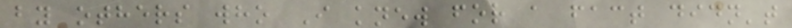by others who I knew for a fact didn't
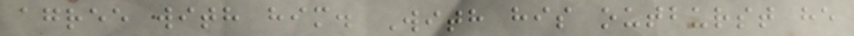agree with him. With his outburst he
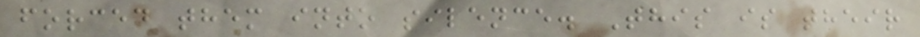forced them into silence. This is their
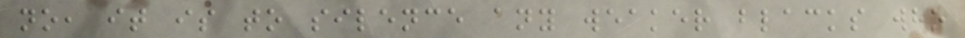no, it is to silence any weaker blacks who
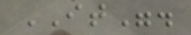IT".
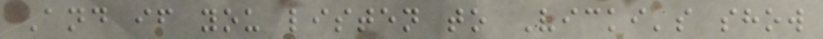And if you listen to Vicki's show
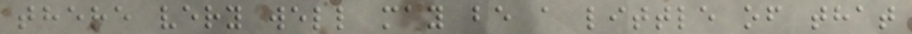there very well may be a little of that
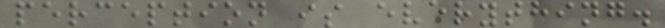perception is everything.
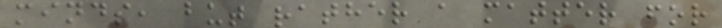minds, but rather a matter for
